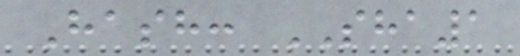Hash: SHA1
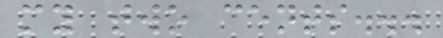my two cents...
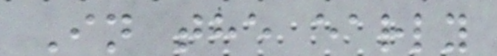In the early
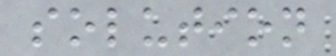solution
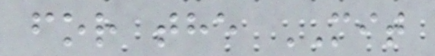for the MIT
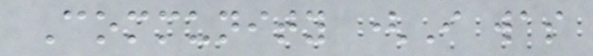Community (I was
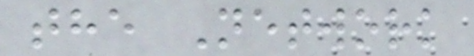the Network
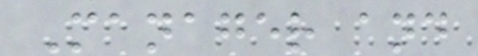Manager and
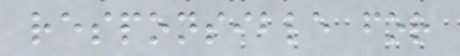responsible for
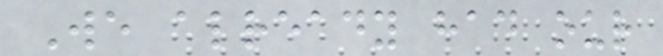We already had our
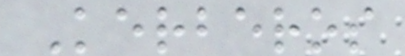Kerberos
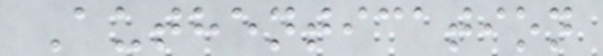Authentication
